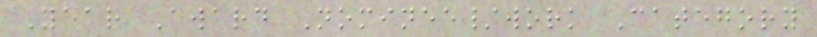Year Award Nominee/work Category
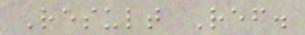Result Ref.
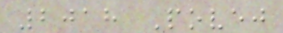2018 Povej
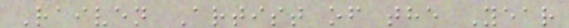Raiven Artist of the Year
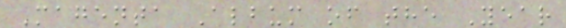Magenta Album of the Year
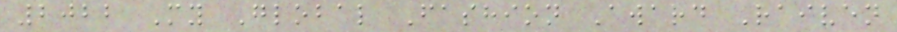2022 My Global Fashion Award Raiven
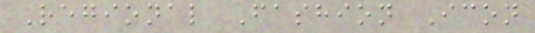Regional Fashion Icon
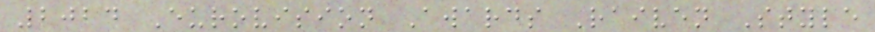2024 Eurovision Awards Raiven Style
